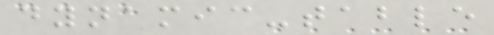dynamic-table
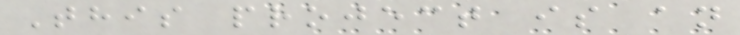This project is an
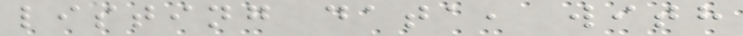listing data, with
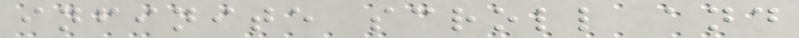infinite scroll and
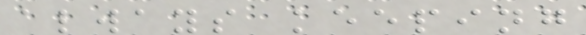always keeping
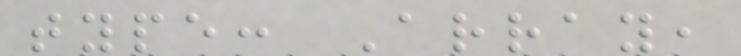type: Array,
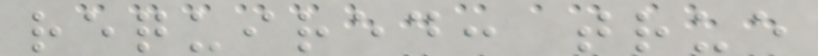required: true
